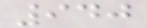940
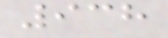938
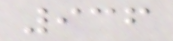936
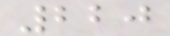220
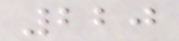220
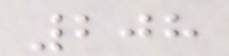208
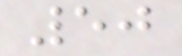50
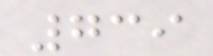739
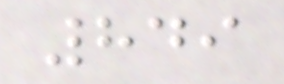849
